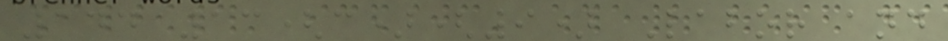144 13(c)(9) Labor and
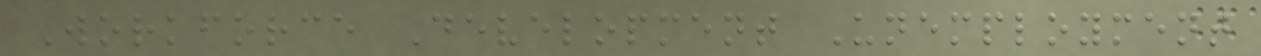Workforce Development Unemployment
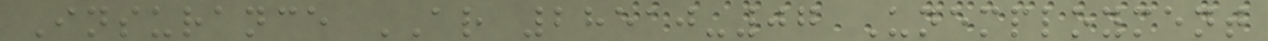Insurance AR 28510-07 Unemployment
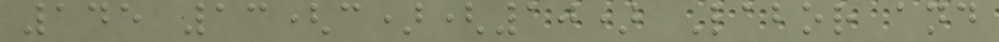145 13(c)(10) Labor and
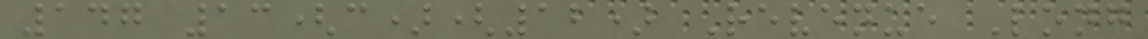147 13(c)(12) Revenue Long
